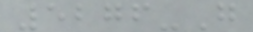5276-G
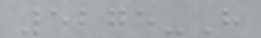5275-H
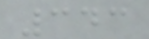343
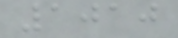1010
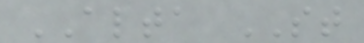ALTA ST
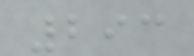293
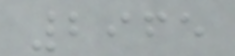2965
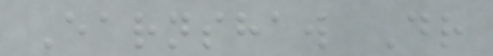Earnshaw Dr
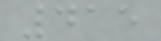415
